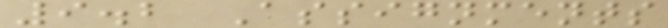9.2 Assignments
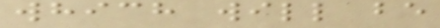which will be
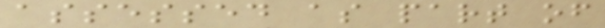assessed as part of
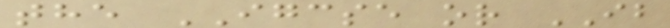the IGCSE or IB
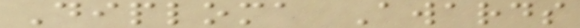Diploma Awards
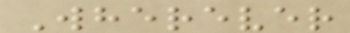Wherever
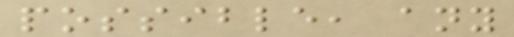possible, any
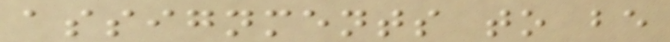assignments to be
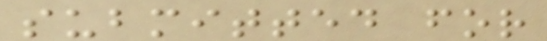submitted for
